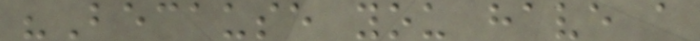"Because you have a
